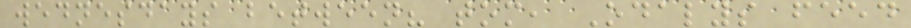wednesdays between? tom, Odalys feed
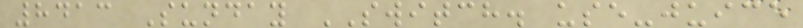8413 Sunday SWITCH. use-juice
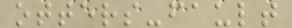otters-fault
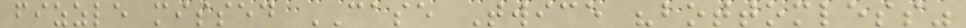fizzle missed CASE Twice "bottomless"
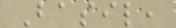Basil,
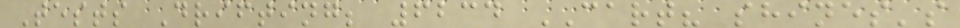Tests Drifting; 6234 CART? shines's
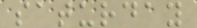saturday
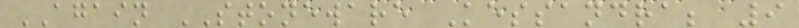AGAIN STONEWARE Kessandra; 9
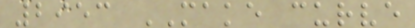2953 MAKE curve
